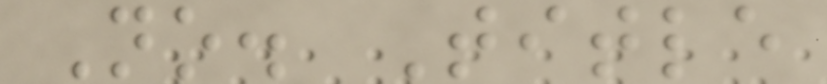No. Title
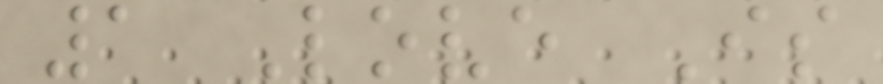1 Love Is
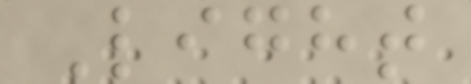Light
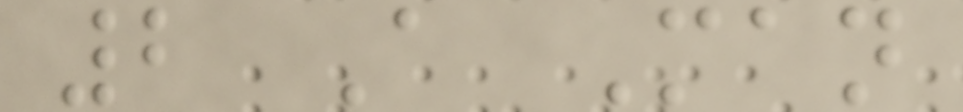2 A Man
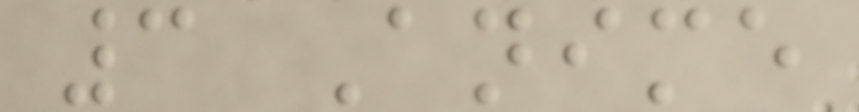3 Anime
